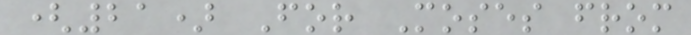(21) For Moses from
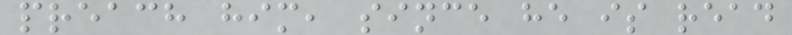preach him, since he is read
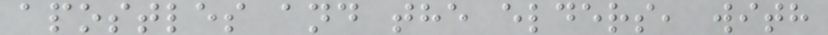apostles and the elders, with
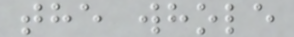the whole
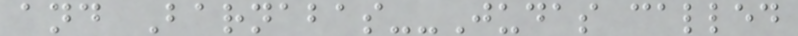and Barnabas--Judas called
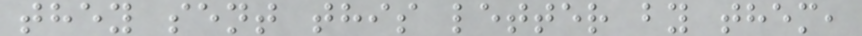they sent this letter by them,
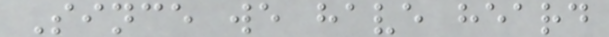Since we have heard
